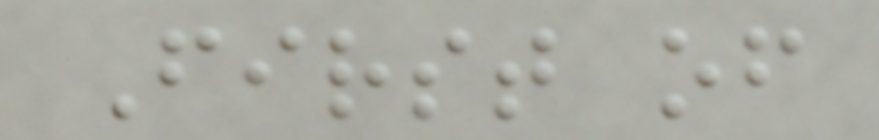First of
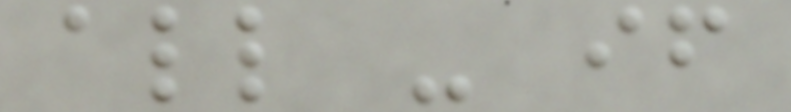all - if
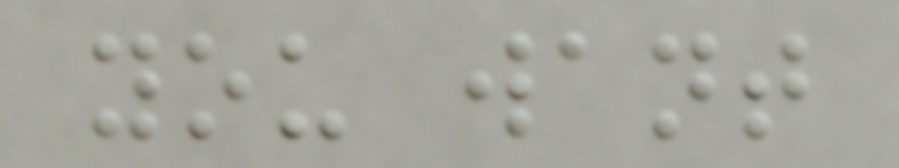you want
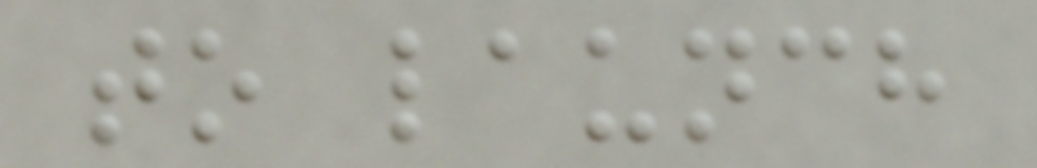to launch
